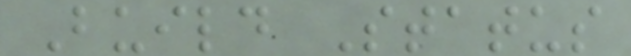Build Status
